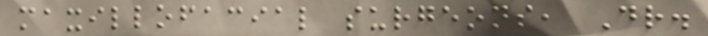maxillofacial surgeons, Dr.
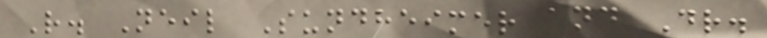R. Neil Sundheimer and Dr.
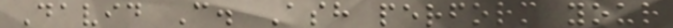David C. Ash perform your
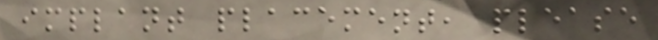implant placement, please
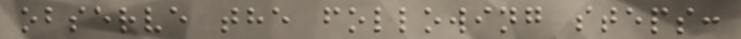observe the following steps:
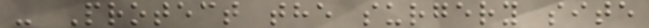- Protect the surgery site
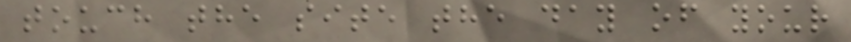touch the site the day of your
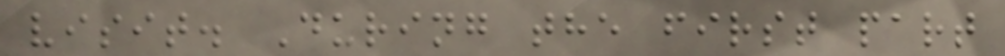visit. During the first part
